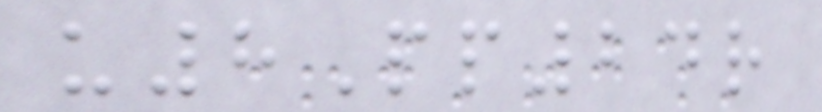u8Pp24r
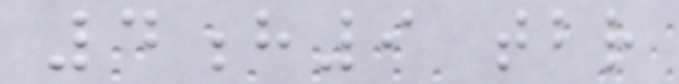4h9 tbr
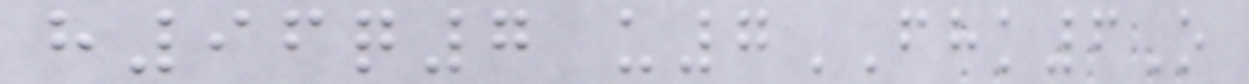h96q7 u7FHK6O
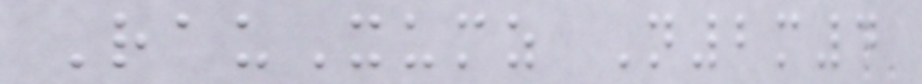RauXumz N2m4
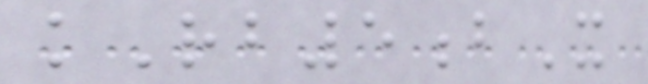kRb5bX
